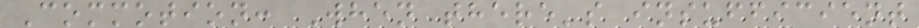Commotion: When there's insufficient
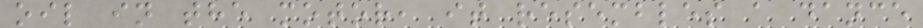oil in the motor, it resembles a dance
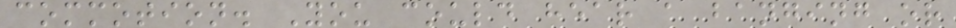commotion. You could hear a banging or
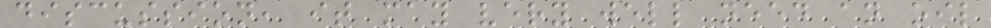discussion, it may very well need an oil
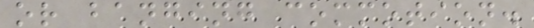or banging commotion.
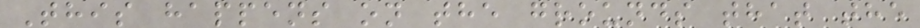This happens on the grounds that the
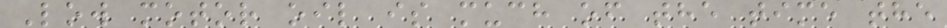Low motor oil is much of the time the
